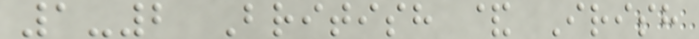1-2 British & Irish
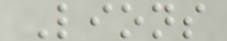Lions
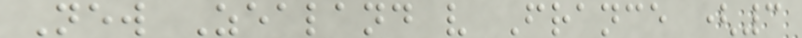New Zealand v France (3
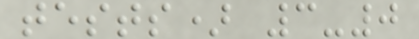tests) 3-0
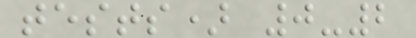tests) 0-2
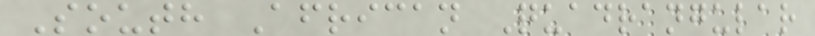South African Quadrangular
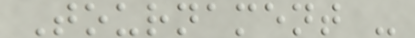Tournament -
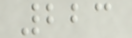223
